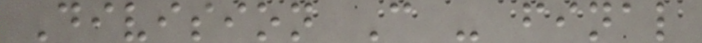Division C - final
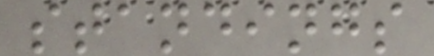standings
